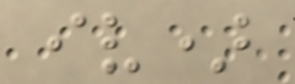iv)
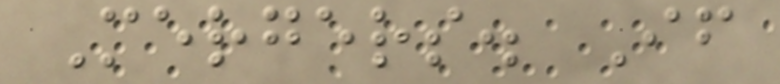Mergers. If
